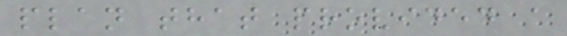plan that provided a
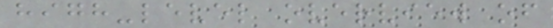high-level overview of
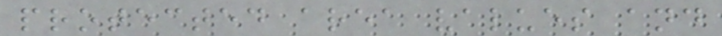protected area values and
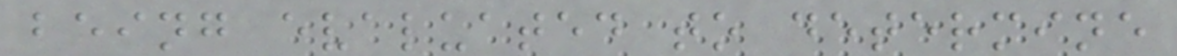being evaluated to determine
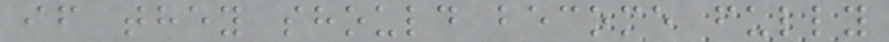if they should become fully
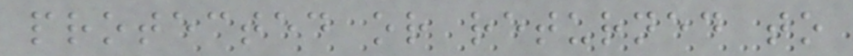protected or returned to
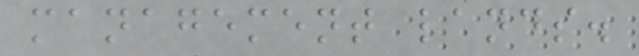management lands.
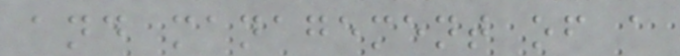and management of a
